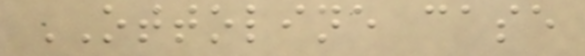OTTOLINE case
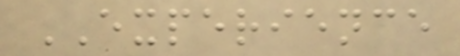EXPERIENCE
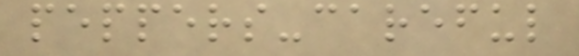peppers-careful
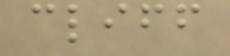cliff
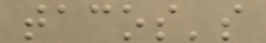tacos's
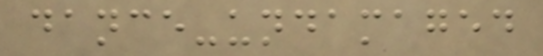dance-undamaged
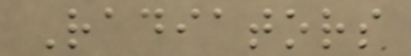Radiators
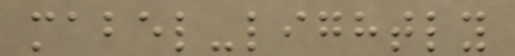mabel-lightly
